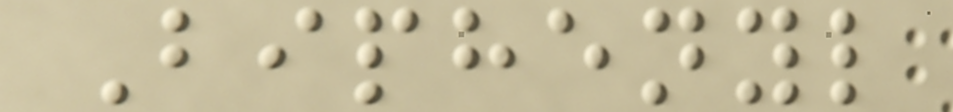Biphenyl
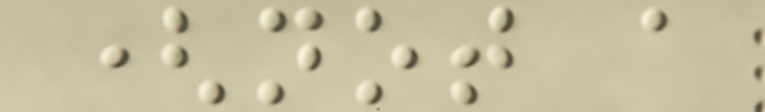(not a
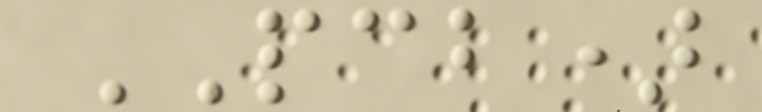PCB)
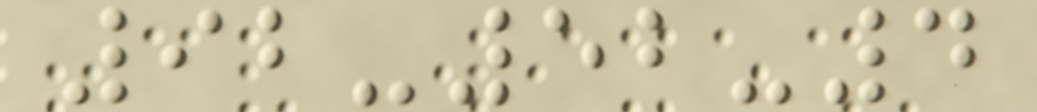92-52-4
